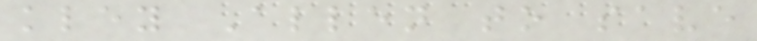kley Allen to save
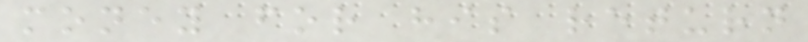money for his return
